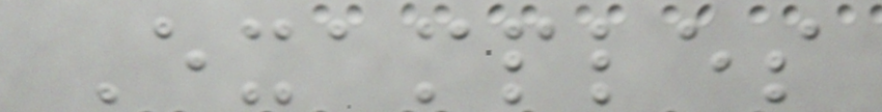Examples
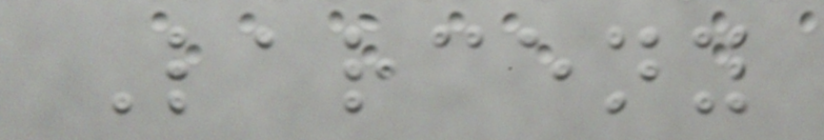Larceny
